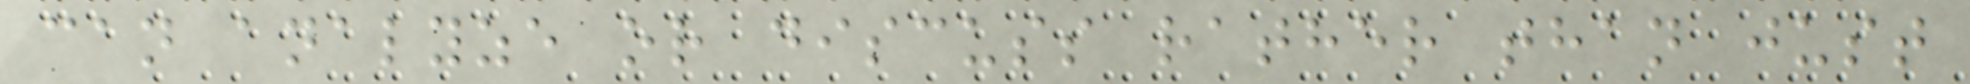can analyze or discuss rather than just
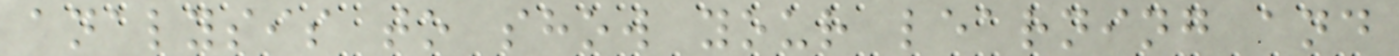analysis to show your learning and
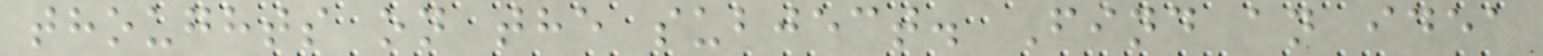thoughts on the subject. Find an idea
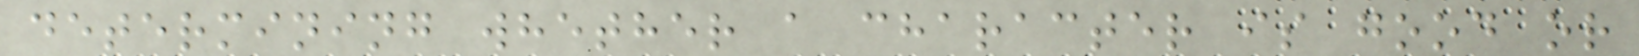determining whether a character is good or
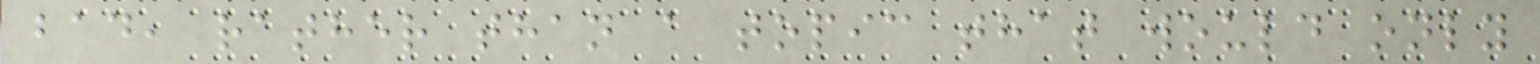bad, rather than a topic that would only
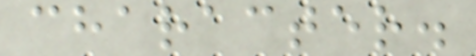character.
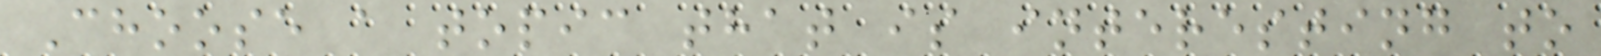Choose a topic that is interesting to
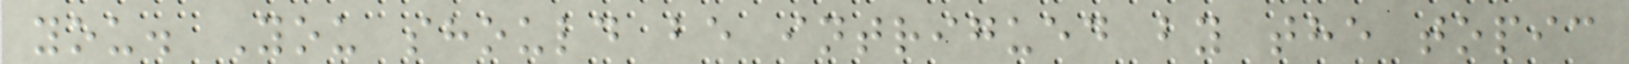you. You should be intrigued by the topic
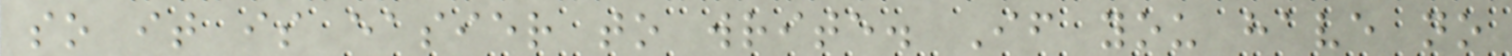so it is easier to write. If you have no
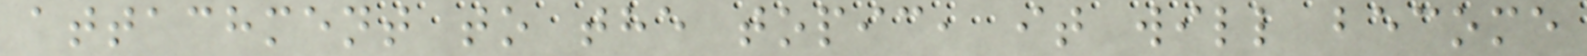attachment to the topic, it will become
